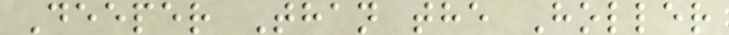Deeper Than the Holler
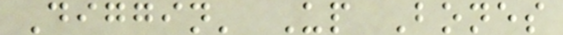Diggin' Up Bones
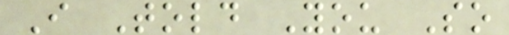I Told You So
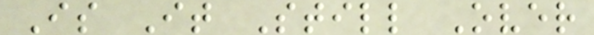Is It Still Over
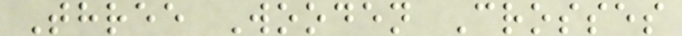Three Wooden Crosses
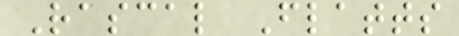Rascal Flatts
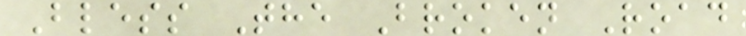Bless The Broken Road
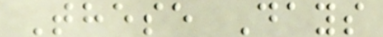These Days
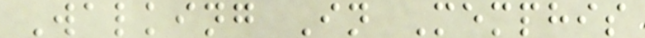Walking In Memphis
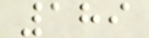189
